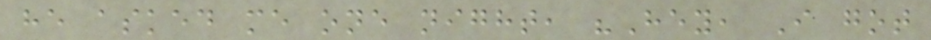he asked me one night, "Hey, I got
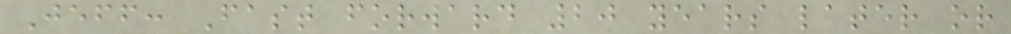Jeff: Fast forward 20 years later or
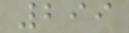299
